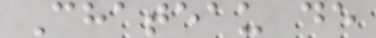Chateau de
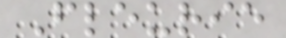Fleurie
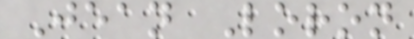Jean Loron
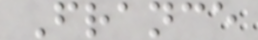France
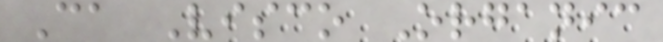Ca Visco Organic
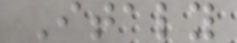Italy
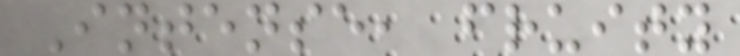Intense, fruity
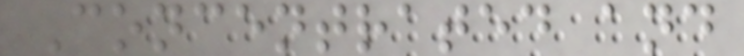Concentrated and
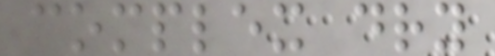complex dry
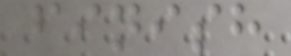finish
